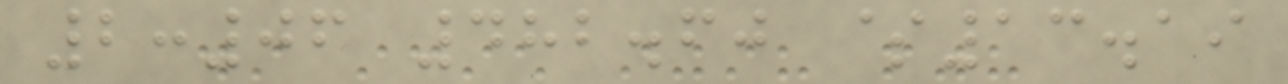2:06 482.60 $13.19
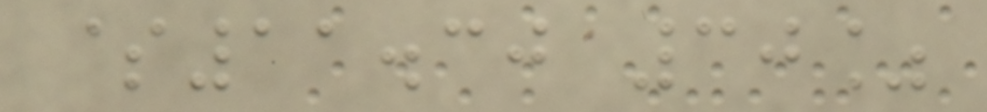$11.30 30%
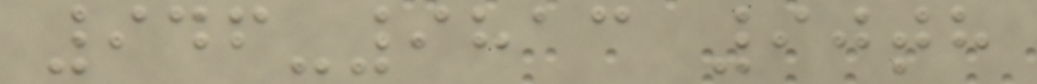946-9813 90th
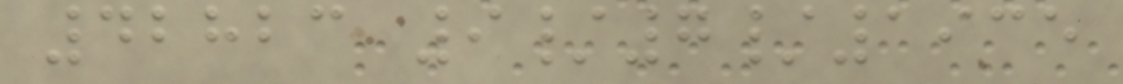42823 9/7/1935
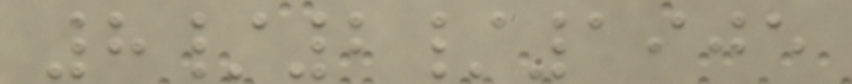8/2/1905
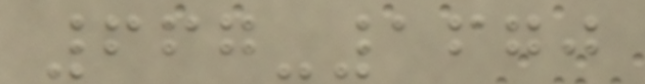667-1670
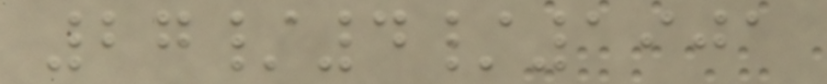27/4/1901
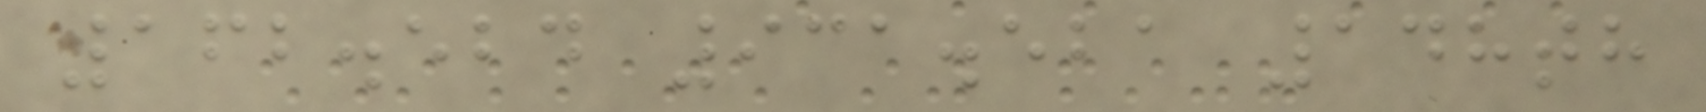162.524 931.521 148th
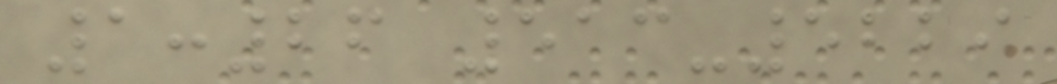1:26 513-5229
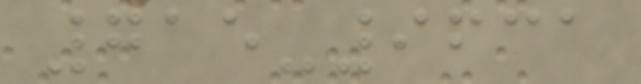715-9631
